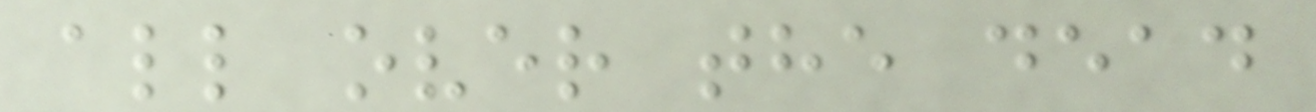all over the dead
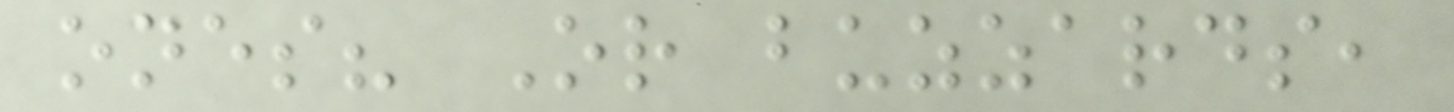ones? Or buzzards,
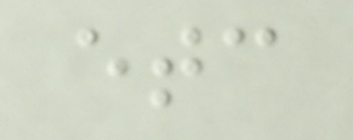etc
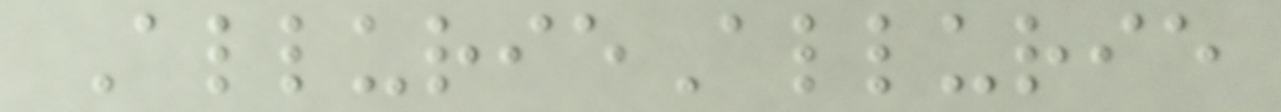AllurieAllurie
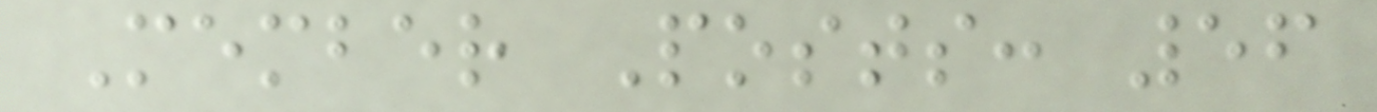Member Posts: 56
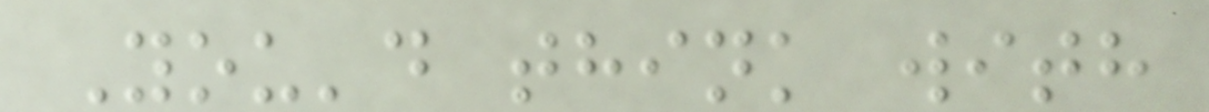You'd think with
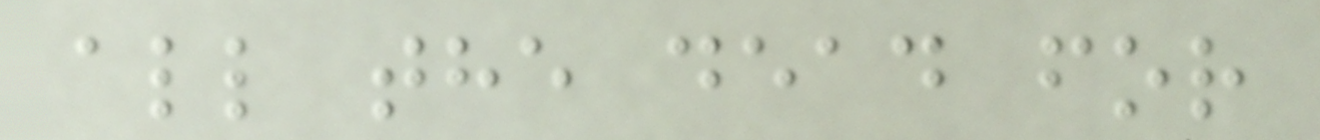all the dead for
